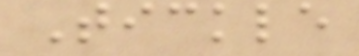Tickle
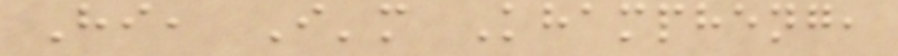Hi, I'm Khampheng,
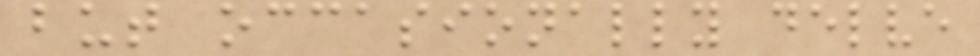but occasionally delve
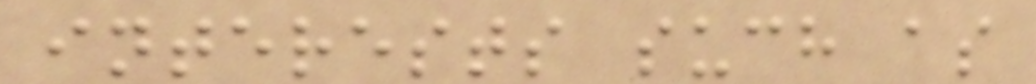interests such as
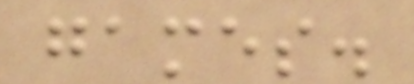games.
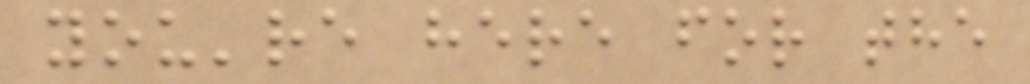you're here for the
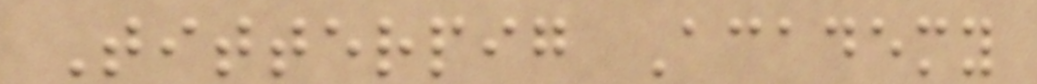Titterpig Academy
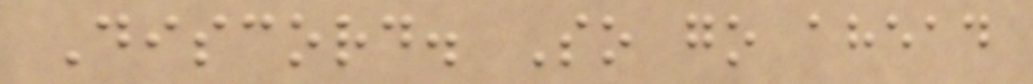Discord. So go ahead
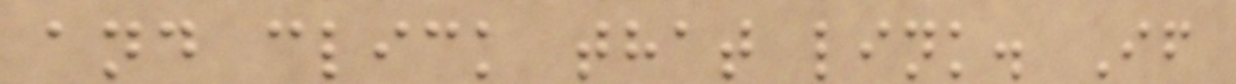and click that link. If
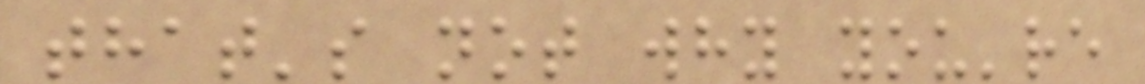that's not why you're
